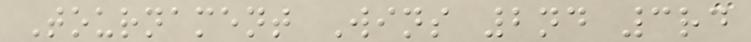Tournament Wins 2nd 3rd
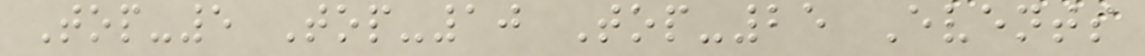Top-5 Top-10 Top-25 Events
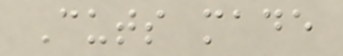Cuts made
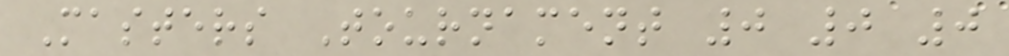Masters Tournament 0 0 0
